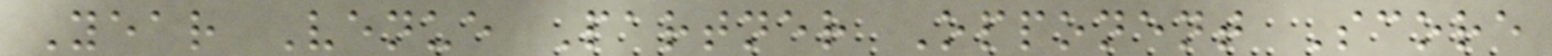Year Venue Partner Opponent Score
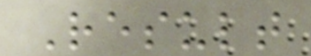Result
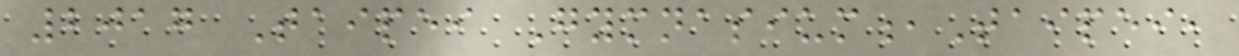2017 Taipei Gymnasium,Taipei,
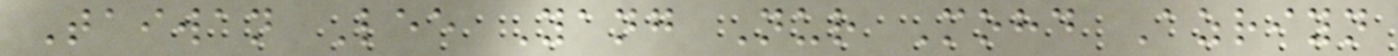Taiwan Lee Yang Nur Mohd Azriyn
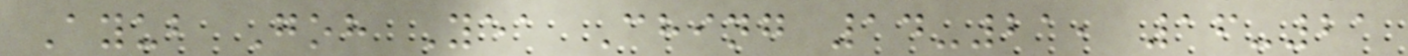Ayub Goh Yea Ching 14-21, 16-21
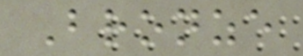Bronze
